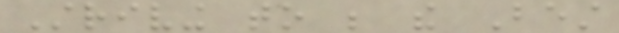Striving to be the Best
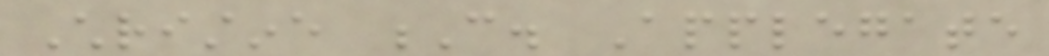Christine C. Applegate
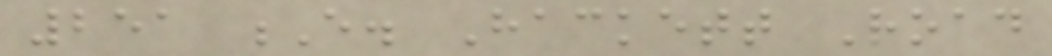251 E. Hackett Road
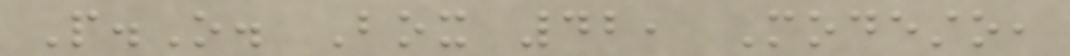P.O. Box 42, Modesto,
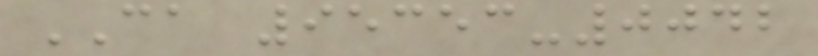CA 95353-0042
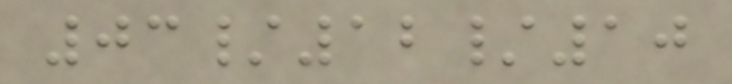03/12/10
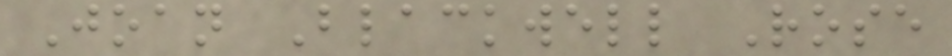Joan Blackwell Rose
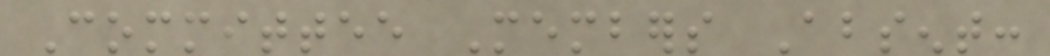Committee Members Absent:
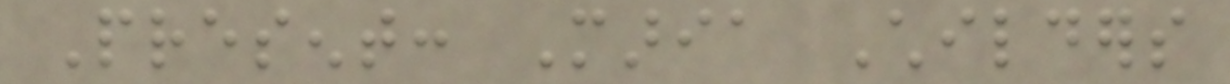Present: Maria Childers
